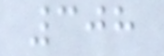308
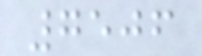7506
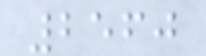2560
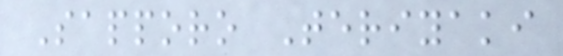Sapporo Teriyaki
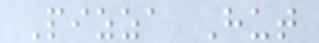Pizza Hut
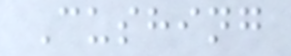Cushing
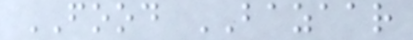FOOD BAZAAR
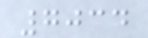7034
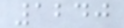1240
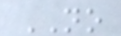NO
